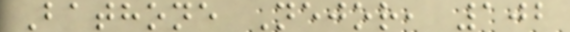Bathone Nejor, 102
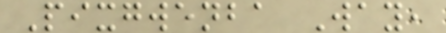Pixgwenba Way,
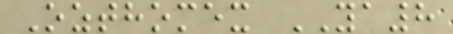Ozthomex YA8
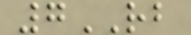7RB
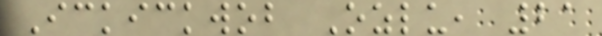Ickickwob Ozlu, 21
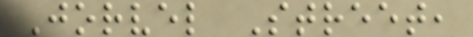Jorvel Street,
